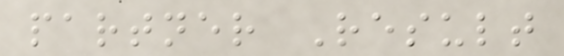partner Result
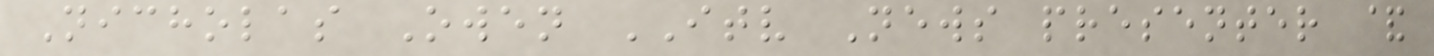Nicholas Owen ITV News presenter &
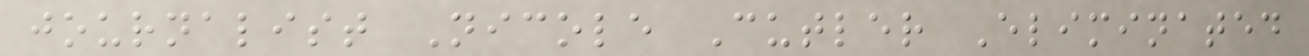journalist Nicole Cutler Eliminated
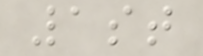1st
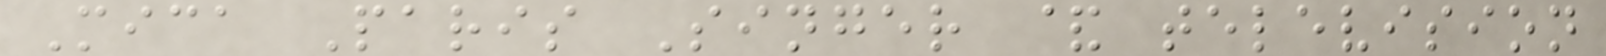Mica Paris Singer & television
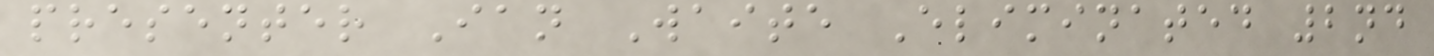presenter Ian Waite Eliminated 2nd
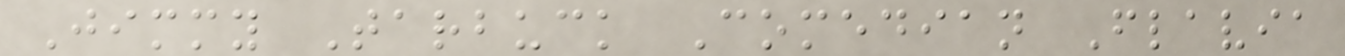Jimmy Tarbuck Comedian Flavia
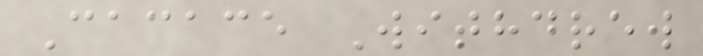Cacace Withdrew
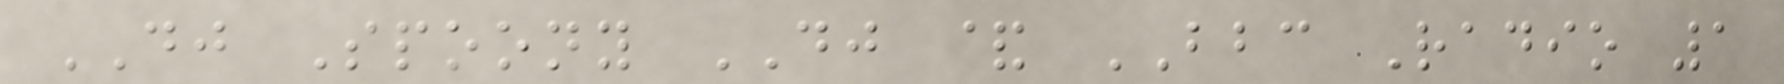DJ Spoony DJ & BBC Radio 1
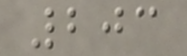203
